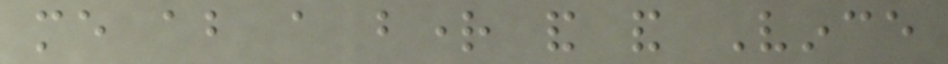me about a bright and and Vince
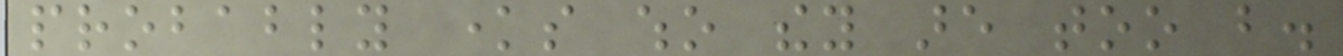probably knows who they are too but.
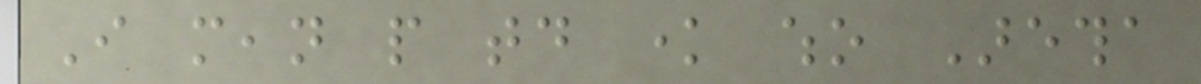I mean people today know who Aretha
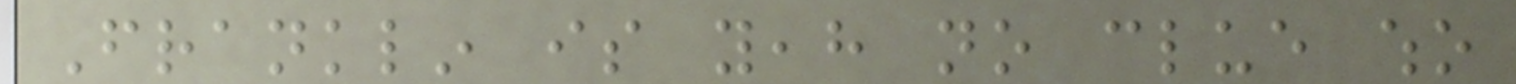Franklin is yeah no clue who
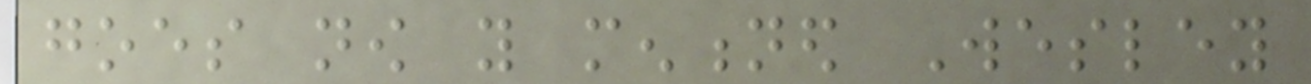goes now you mentioned Wesley
